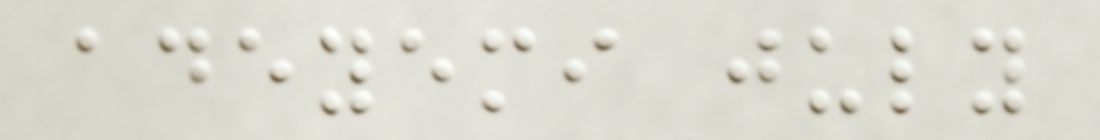adeyemi july
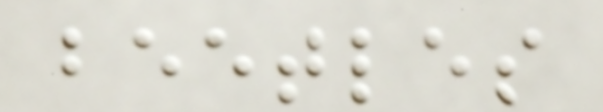beetles
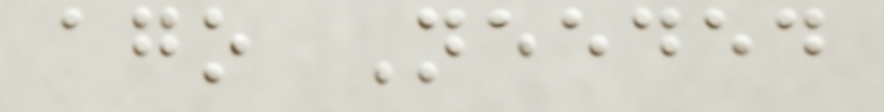ago Needed
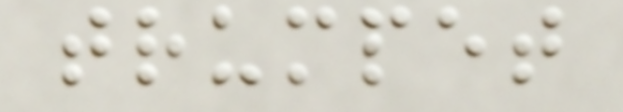trumpet
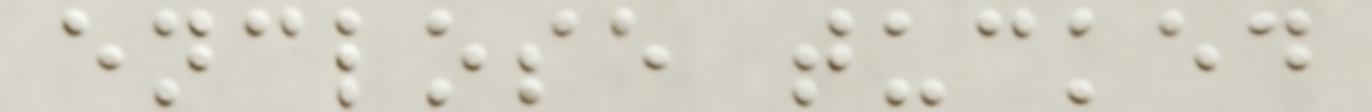enclose tucked
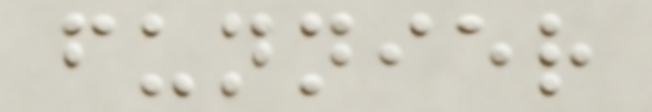funnier
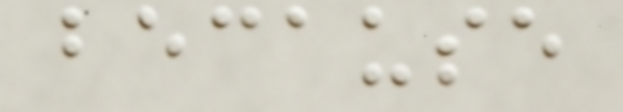because
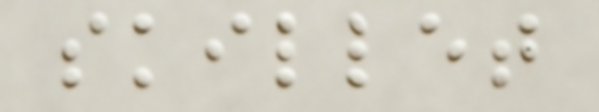skillet
